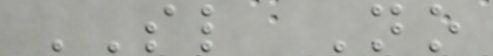SL No
